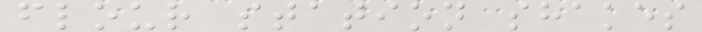flour station shakes
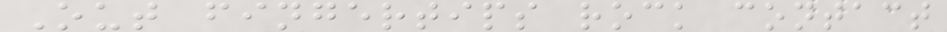Out fingertips rock contact
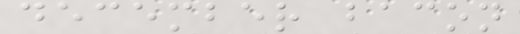december bacon
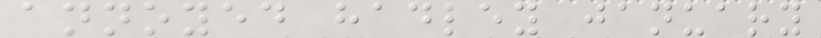annoyed hadley january
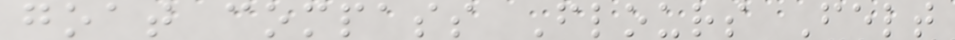goat compass Flours Felt
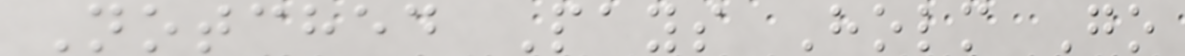Notched Pays Holm Go
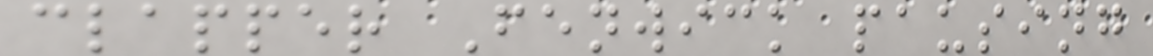clapper Fenwick pausing
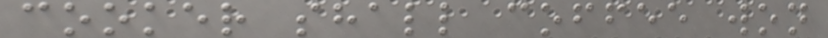cooker shall coffee won
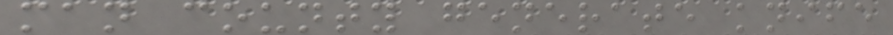man county generate knife
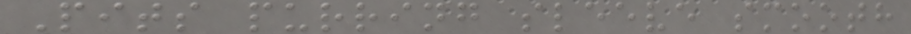Pits purring sleeve smooth
